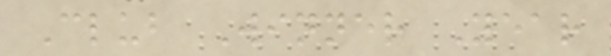Club Winner Year
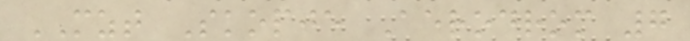MZT Skopje Aerodrom 7
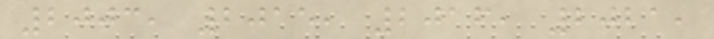2003, 2015, 2016, 2021,
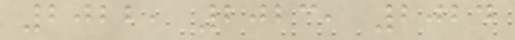2022, 2023, 2024
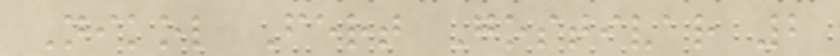Nikol Fert Gostivar 2
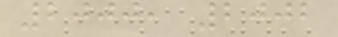2000, 2002
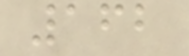162
